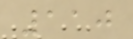110
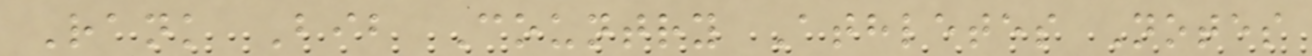Rank Bib Country Athletes Notes
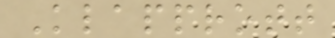Klapprott
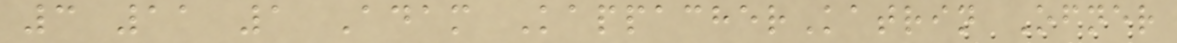3 11 1 Adam KappacherKatrin Ofner
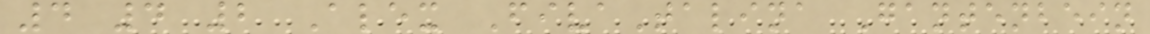4 4 2 Alex FivaTalina Gantenbein
